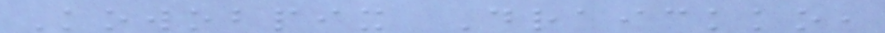Kowobpix Draickko,
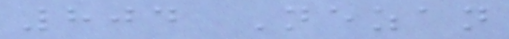804 Nezan
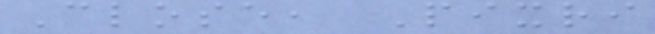Close, Pixri
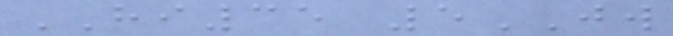HI35 5JW
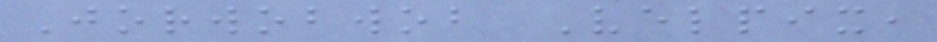Jorwobwob Velpix,
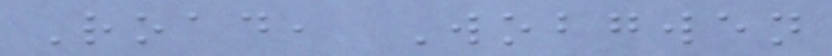Road, Wobgwen
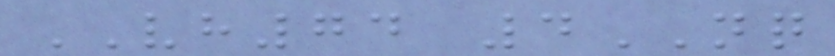VH74 4NQ
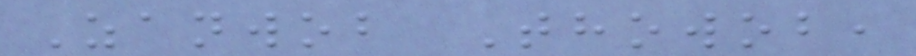Zanwob Thowob,
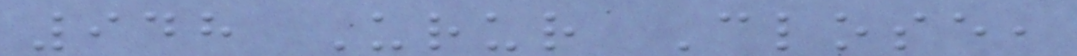948 Urur Close,
